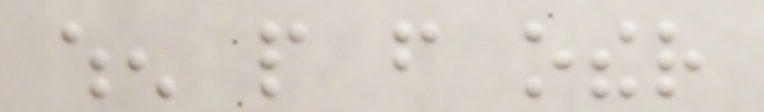when people from other
